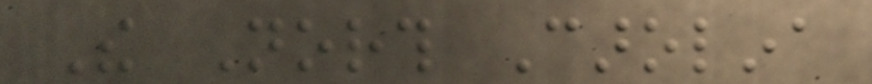The North Carolina
